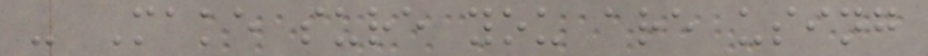- Make sure you are using
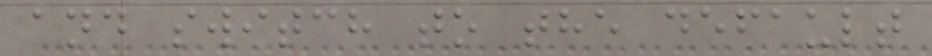and switch to the default
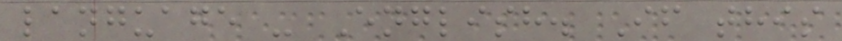language - English. If this
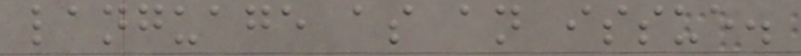language as an issue.
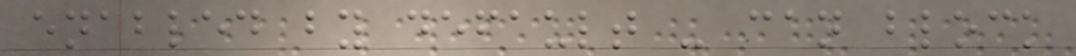enabled by default - can block
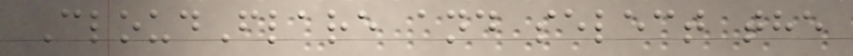CloudFlare and select the
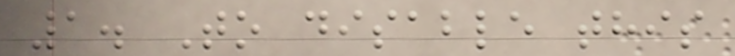1. To disable this
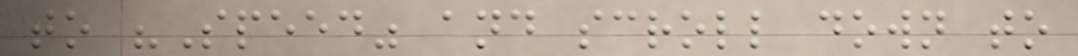to "Speed" and scroll down to
